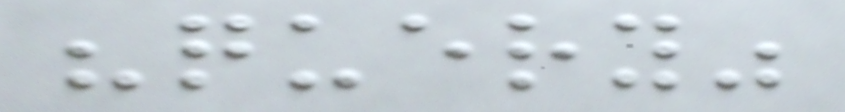"query"
